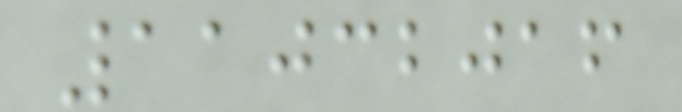11032016
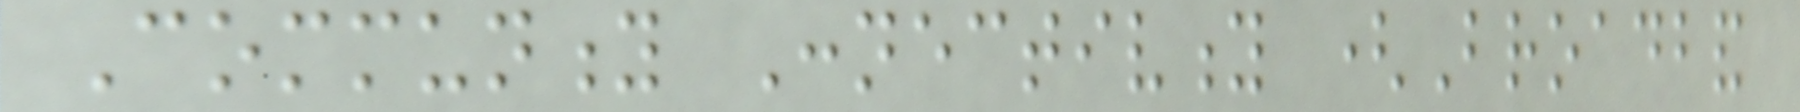Community Connectivity (Broadband
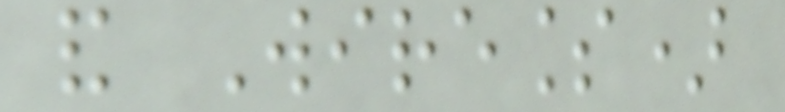and Wireless)
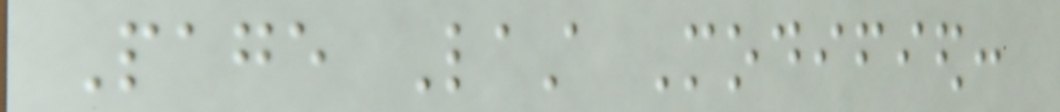Page Last Modified:
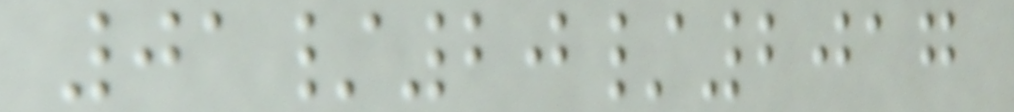01/20/2017
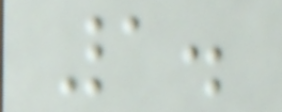1.
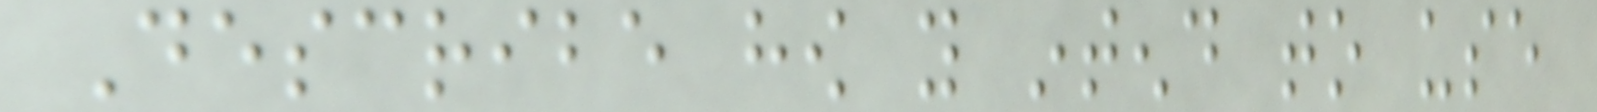Describe how you intend to use
